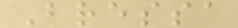Bressa
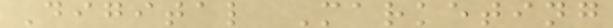Digital Marketing
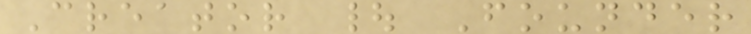Creator | Founder
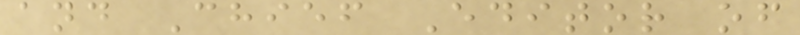and Chief Editor of
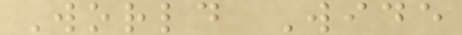World Wide
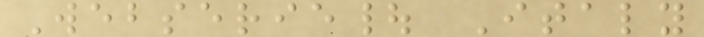Webserie| Italy
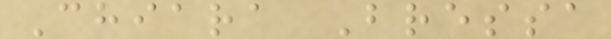Chiara Bressa
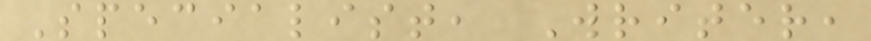Specialist, Writer,
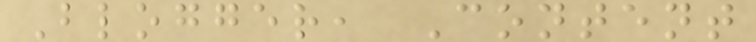Blogger, Content
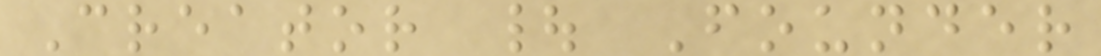Creator | Founder
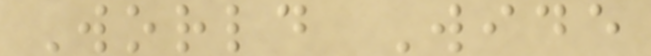World Wide
